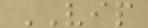VIP
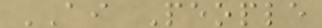AI People
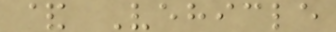& Vehicle
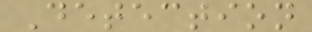Detection
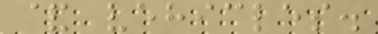& vehicles.
